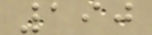190
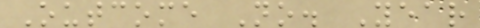Outcome No. Year
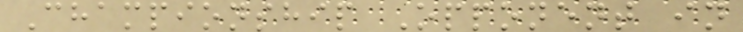Championship Opponent in
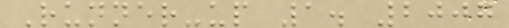Runner-up 1. 2007
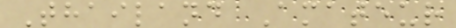Thailand Amateur
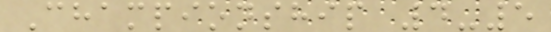Championship 4-5
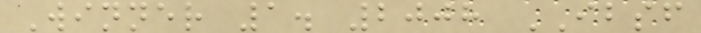Winner 1. 2008 IBSF
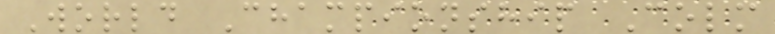World Championship Colm
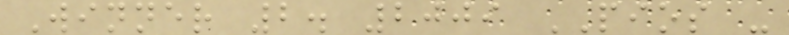Winner 2. 2009 PIOS -
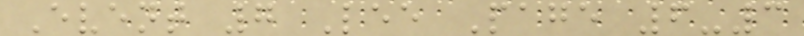Event 7 Lee Page 6-3
